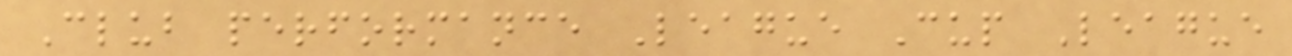Club performance League Cup League
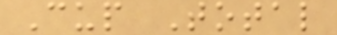Cup Total
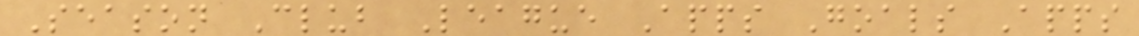Season Club League Apps Goals Apps
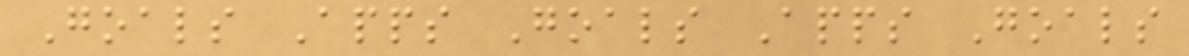Goals Apps Goals Apps Goals
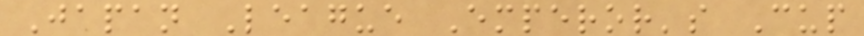Japan League Emperor's Cup
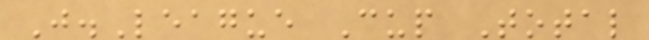J.League Cup Total
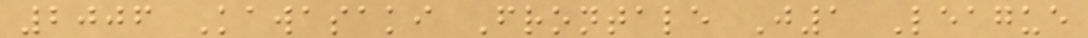2006 Kawasaki Frontale J1 League
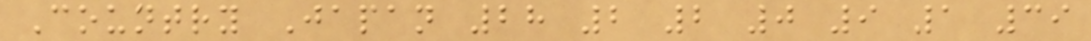Country Japan 28 2 2 0 9 1 39
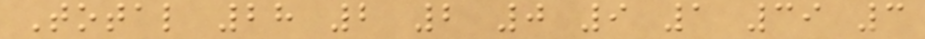Total 28 2 2 0 9 1 39 3
